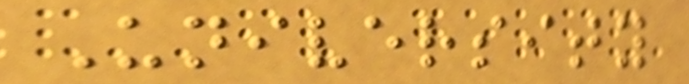University
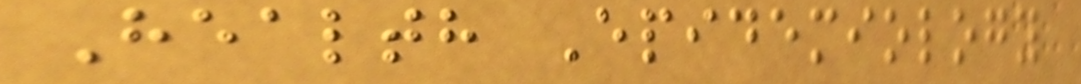Health Epidemiology
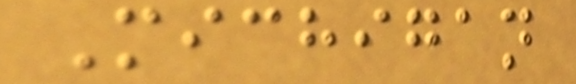Michigan
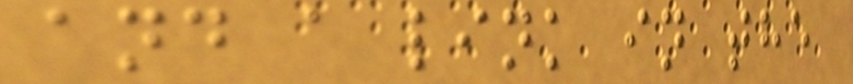and a link in the
